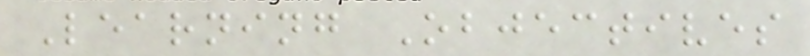Learning Objectives
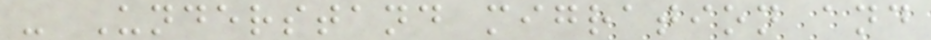- Understand migration and
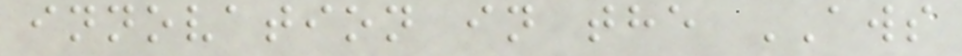innovation in the AWS
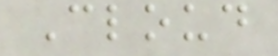Cloud
